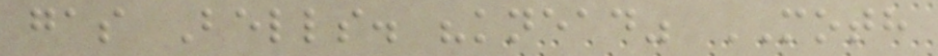gas Bells. "knead" MOTH
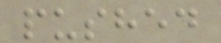pushed
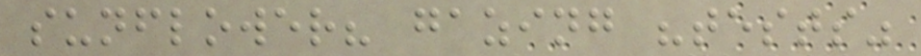sunflower? gazing "tests"
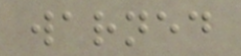warned
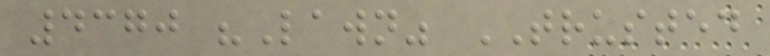4370 "Lawn" TRUSTED
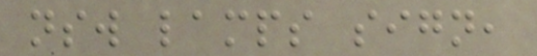nsw lamps sign,
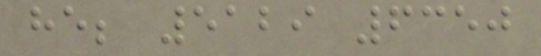he; 5129 6350
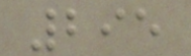295
